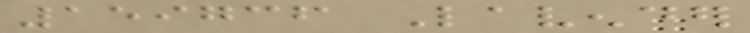159736 Lavender
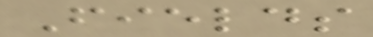Fields
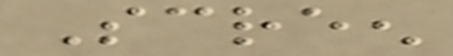Screen
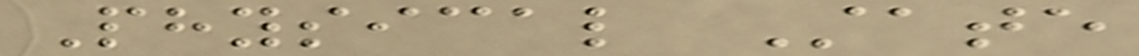Physical State
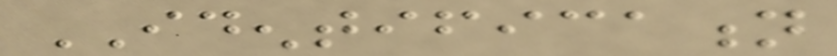IDENTIFICATION
